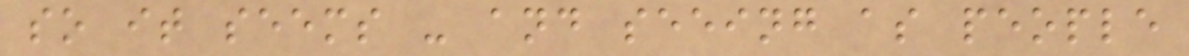so it seems - and seeing as people
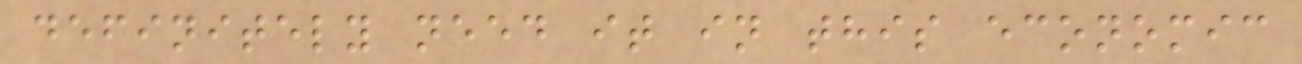definitely need it in this economic
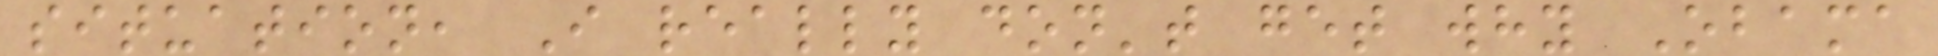situation, I really don't get why Obama
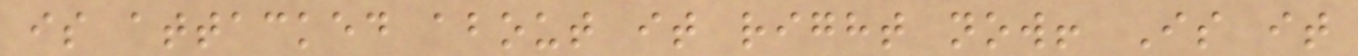is attacked about it right now! Is it
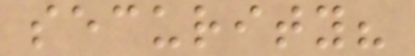security?
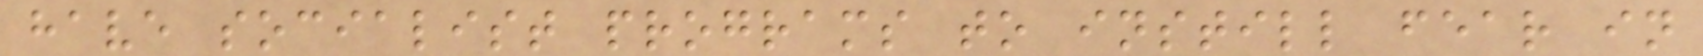have socialist programs to instill fear in
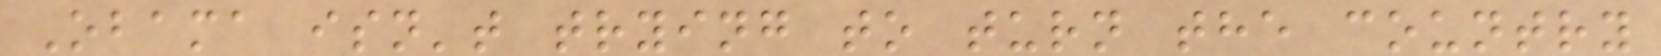Obama isn't trying to turn the country
